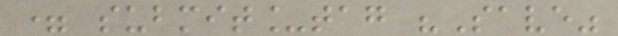= submit_tag "Save"
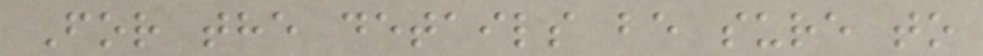For the details be sure to
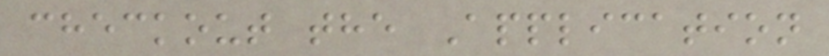checkout the Application
